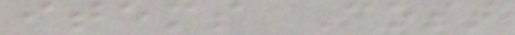items Cost
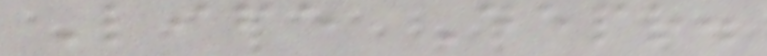Life Depr.
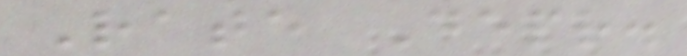Rate Depr.
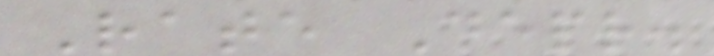Rate Depr.
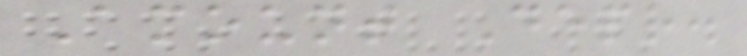Amount Depr.
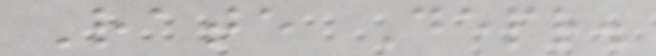Rate Depr.
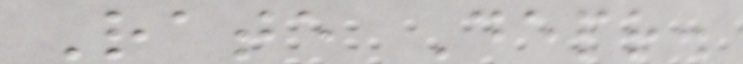Rate Depr.
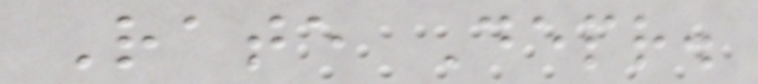Rate Depr.
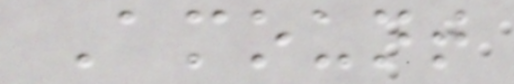Amount
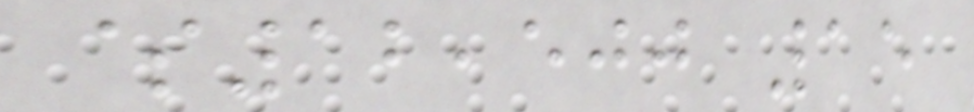$12,500 15
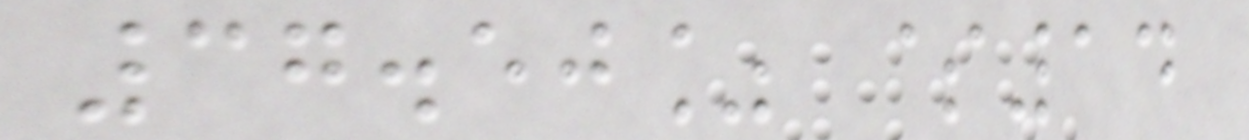37.50% $14
